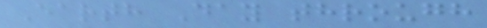Earth Day through
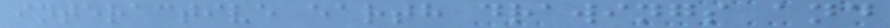interactive earth drawings and
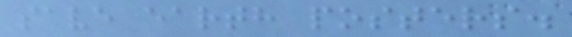save earth posters.
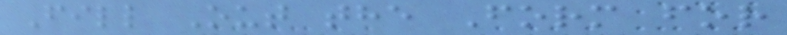Fill Out the Form for
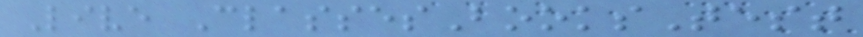Live ClassesBooksTest
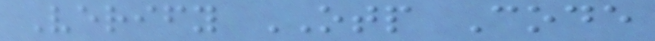Verify OTP Code
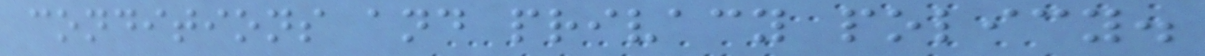conditions and privacy policy.
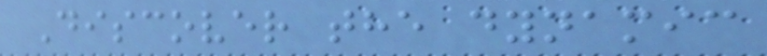Discover the dynamic
